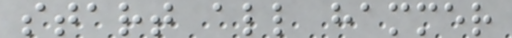start all hammer
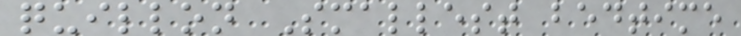quillon Smallest bedtime
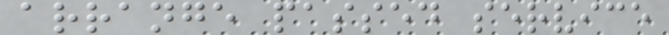arrange passed service
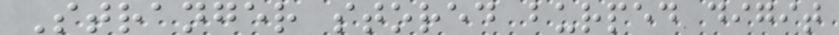Stranger stored burped digit
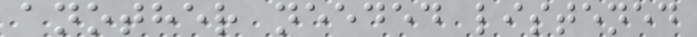another needed listened
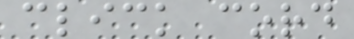click cord
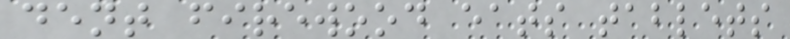dent firewood eats tablets
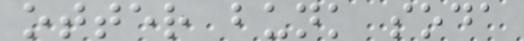otter bunk soda
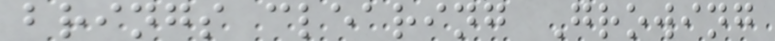brings clearing Growing
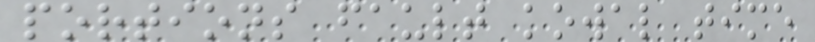portions fault kowal time
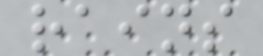rains
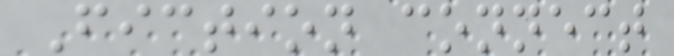Fiction connect
